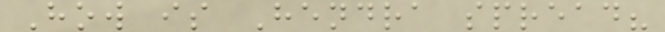How is Hendra spread?
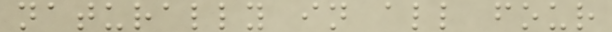naturally in all four
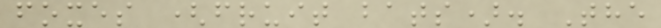foxes (fruit bats). The
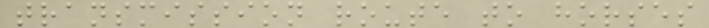transmission route to horses
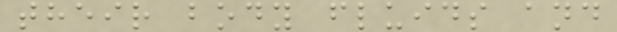their body fluids and
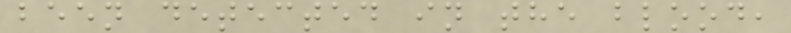been detected in the blood,
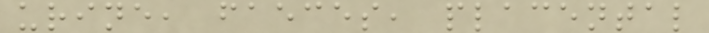urine, faeces, placental
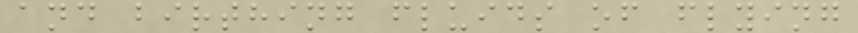and birthing fluids of flying
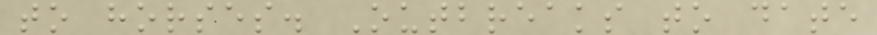to horses. Outbreaks to date
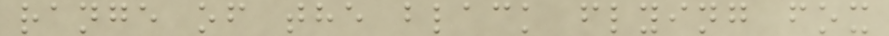range of the black flying fox
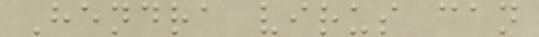Hendra virus can
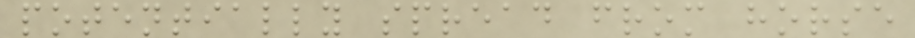potentially spread from horse
